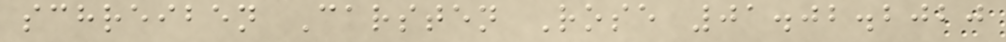schreiben Carsten Rose 01.02.2020
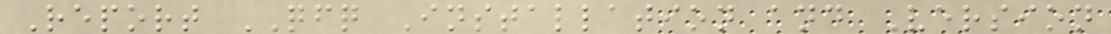Report QFQ Installation and Version
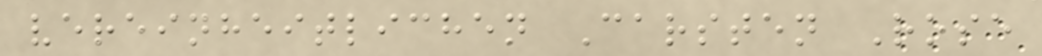vereinheitlichen Carsten Rose
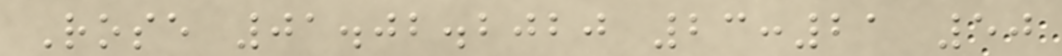Rose 01.02.2020 23:21 50
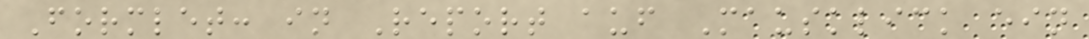Formlet: in Report auf Mausklick ein
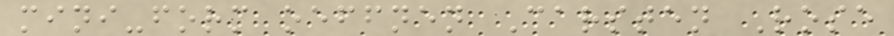mini-form oeffnen Carsten Rose
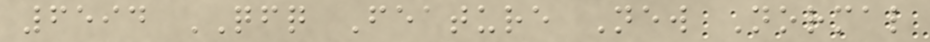6594 QFQ Feature New Normal
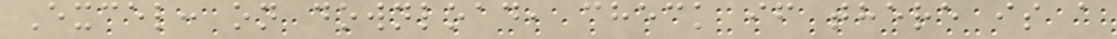Excel: on download, check if there is a
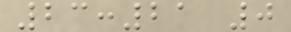23:21 0
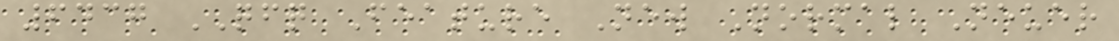6437 QFQ Feature New Normal Neuer
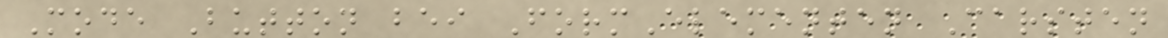Mode Button bei FormElementen Carsten
